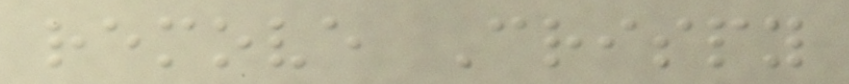remove Crispy
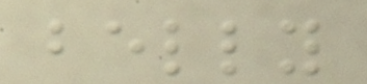belly
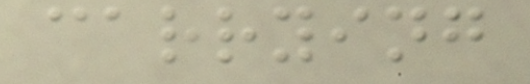carrying
